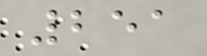251
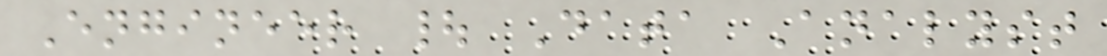Engineer | Data Analyst
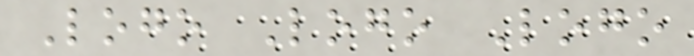Logo Logo Logo
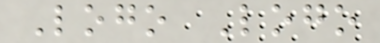Logo Logo
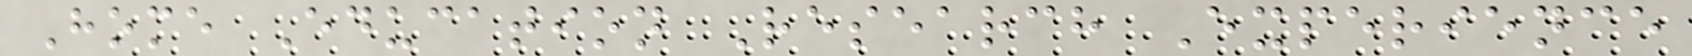Home Education Research Experience
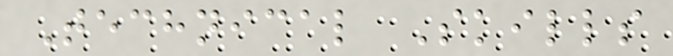Technical Skills
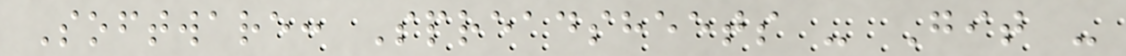Software: Spreadsheets - Git -
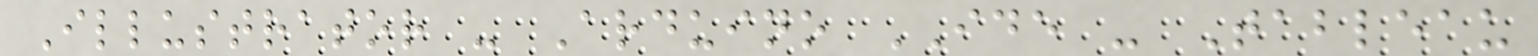Illustrator - Arduino IDE - Tableau
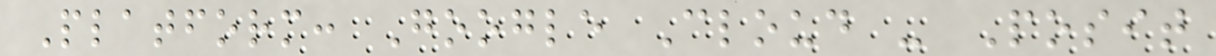Platform: Google Cloud - Posit
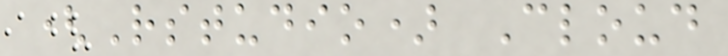(Rstudio) Cloud
